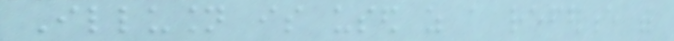Illusion is used as a reference with
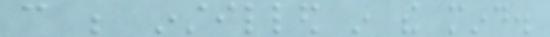can be instilled in the mind.
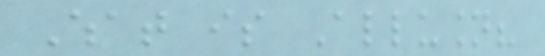What is Allusion?
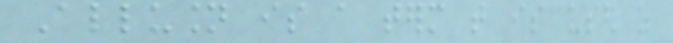Allusion is a term that is used as
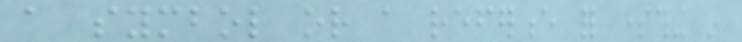a symbol or a reference for something in
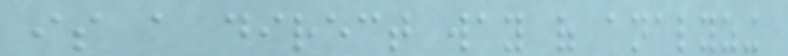is a direct way of analyzing
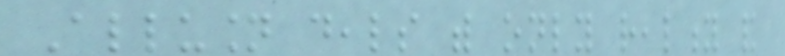Allusion deals with only reality and
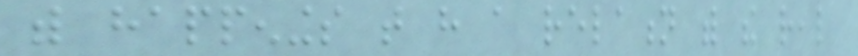with happenings that have a relation with the real
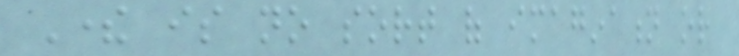There is no sort of imagination or
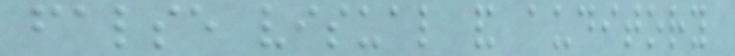false visual and auditory
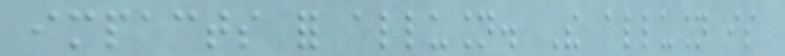impacts for allusion. The allusion is
